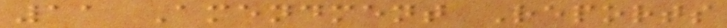11 Amendment Reports
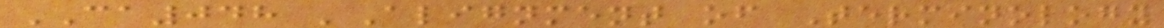CA048 'Alignment of Terminology
